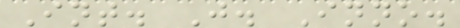Int. J. Inno.
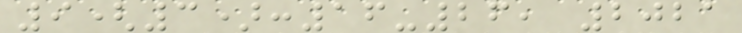9(3):16-26, 2021
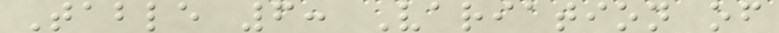Table 6: Variation of
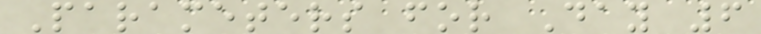Parameters for Day 6
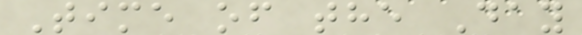Time of the Day
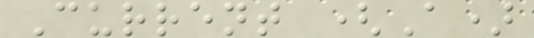Current (A)
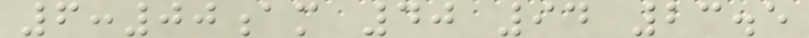6:00am 40 94 23.5
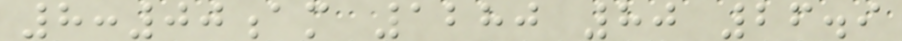8:00am 1280 80 26.9
